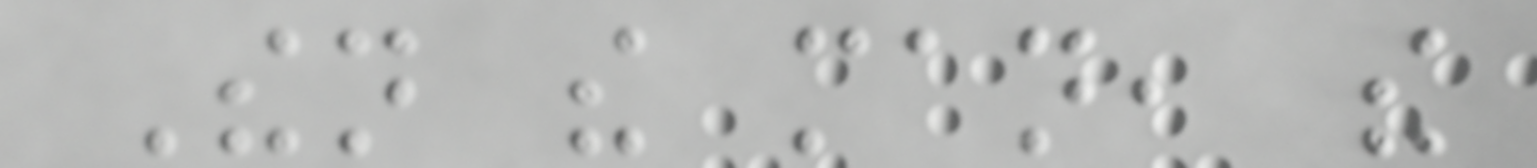Then the man, the
